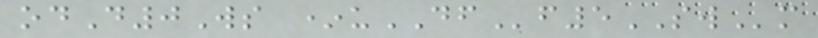odD0Ws *uDFf5SWm
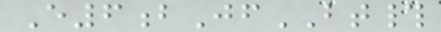E6bJfBT#
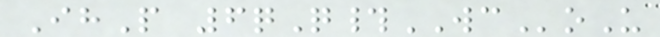IhP 6qQ#WCoU
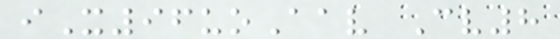iX96uoAav Cv8
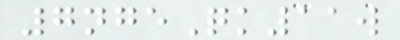7ngeQk11w
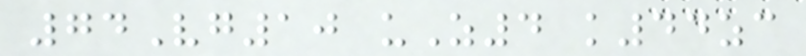74Vg10 uZ4 k44zc
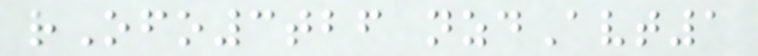rOfo3tbf nzdAvt1
